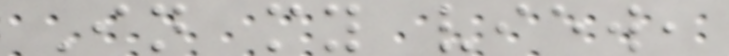In my view,
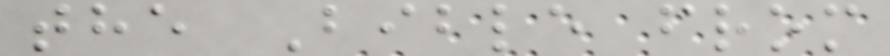the Bible from
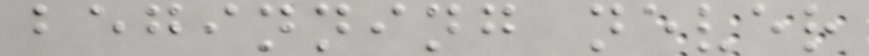beginning never
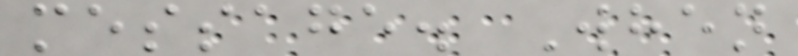message. When
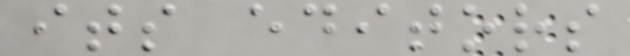its editors
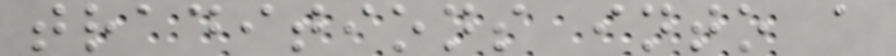traditions into a
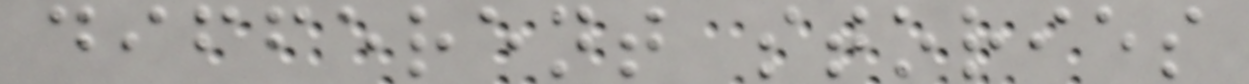different stories
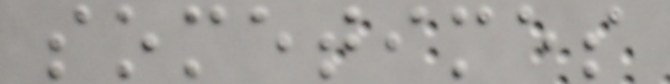sometimes
